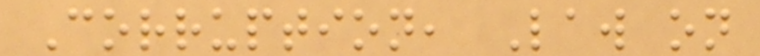Corruption, Law on
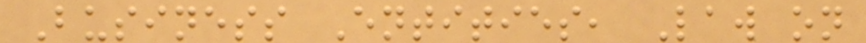Business Entities, Law on
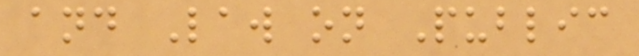and Law on Public
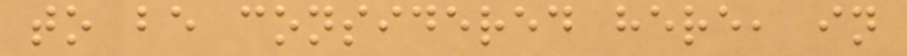to be considered here, in
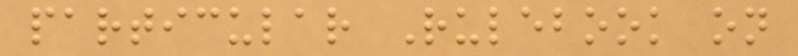particular Rulebook on
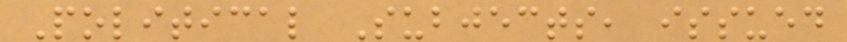Political Subjects, issued
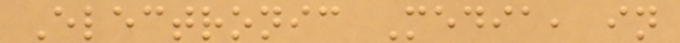Electronic Media, in
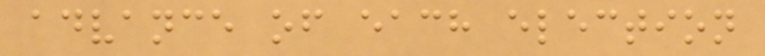advance of each election
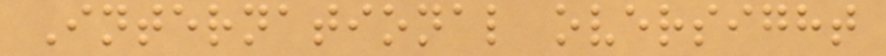International oversight
